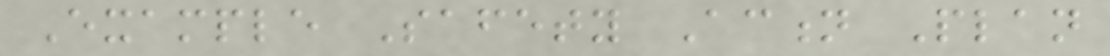Example Safety Action Plan
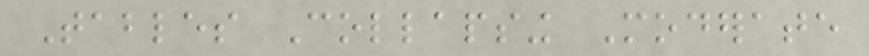Tables Collapsing Moderate
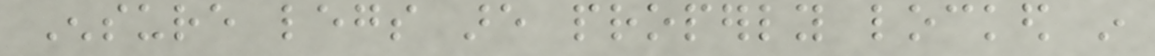Ensure legs are properly locked in
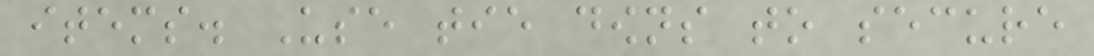items. Use tie downs to secure
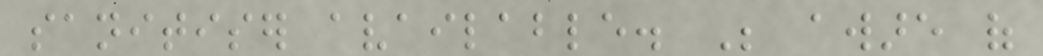sanitiser available. Be aware of
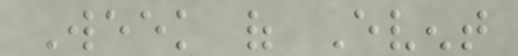Week of Event
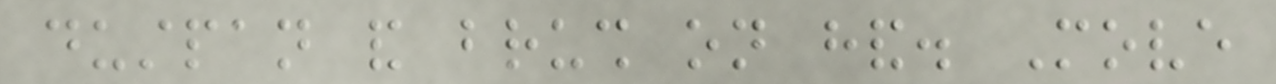dustpan and brush on hand. Move
